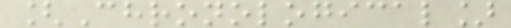[Chronological]
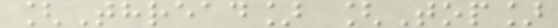[Thread] [Top]
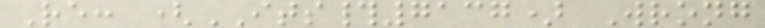Re: (ITS#7137) Wrong
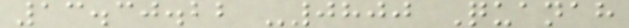13.30.22 -0800 Quanah
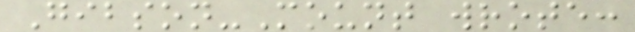Gibson-Mount wrote:
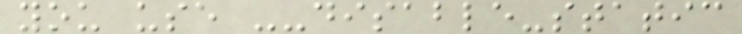you use --disable-static
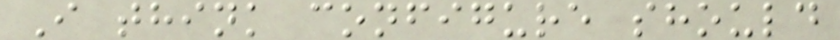I think configure should
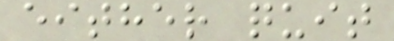either quit
